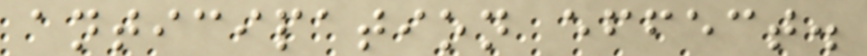anticipation effect.
